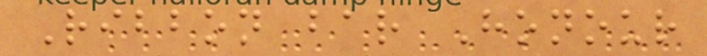Ribbon bar Honour
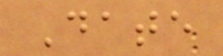Date
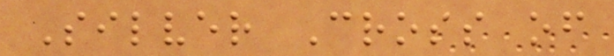Silver Cross of
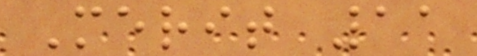Merit 11
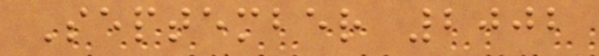September 2002
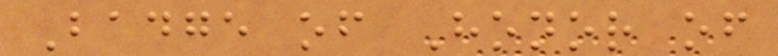Badge of Honor of
